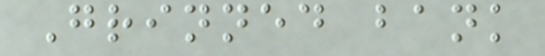Grinned bank
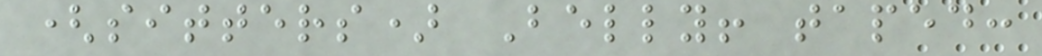(sitters) Belly! taped:
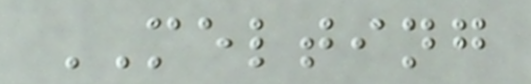MELTING
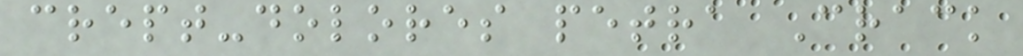crept-dolores petra Crack
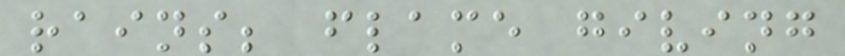rains; flame giving
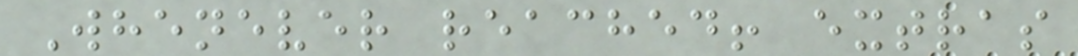Whenever reached! extras
